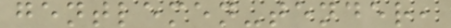gentlemen-tender,
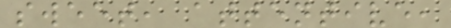sweet, attentive,
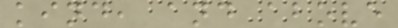kind, and above
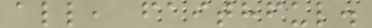all, faithful.
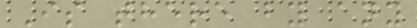Is there by any
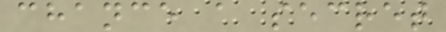chance a secret
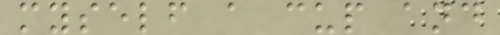myself a cup and
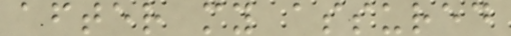after my assured
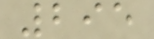295
